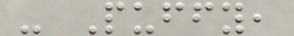- Puffy,
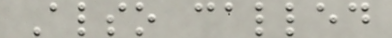Also called
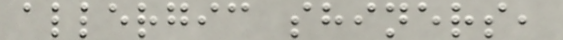allergic shiners,
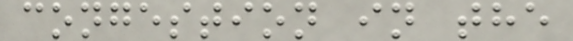congestion in the
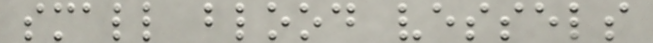small blood vessels
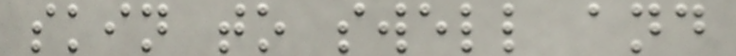skin to swell and
